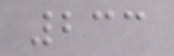233
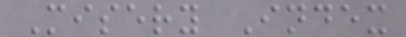Misery Index
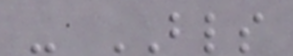- BLS
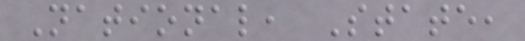National, State,
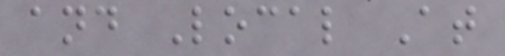and Local At
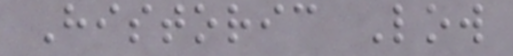Historic Low
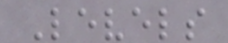Levels
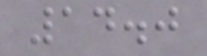14.0
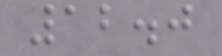12.0
